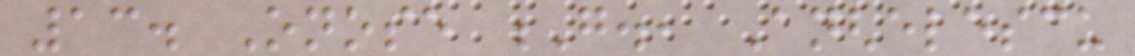13. Onose G., Anghelescu
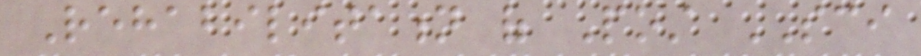Rehabilitation of Post SCI
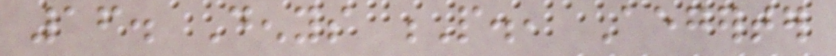16. Denys P., Aegerter
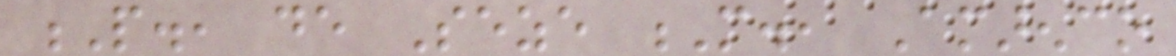P., de Seze M., Amarenco
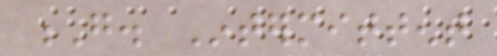G. Intermittent
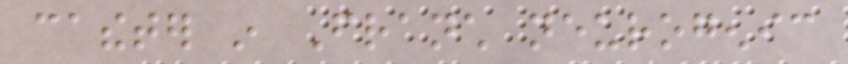catheter in Franch neurogenic
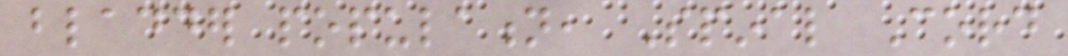bladder population, Spinal Cord
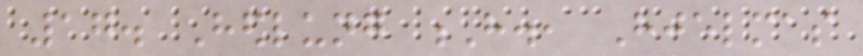17. Hedlung H., Hjelmas
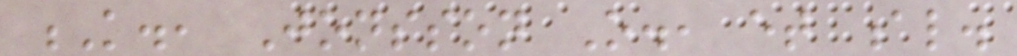K., Jonsson O., et al.
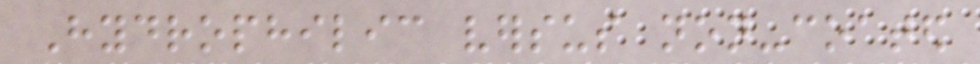Hydrophilic versus non-coated
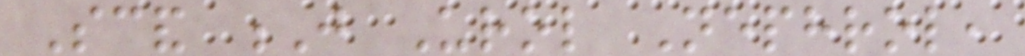Scand J Urol Nephrol,
